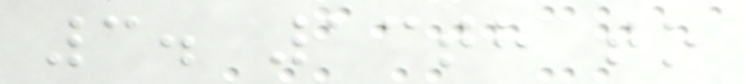3. 13th to
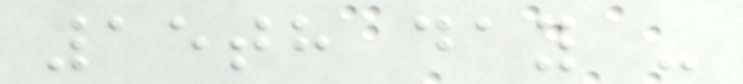15th day -
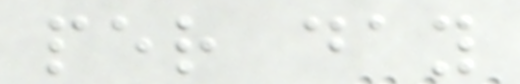per day
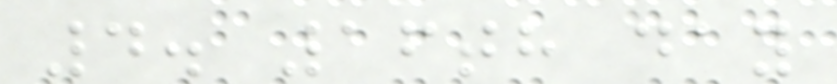4. 16th day
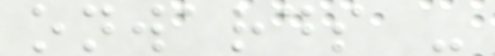onwards -
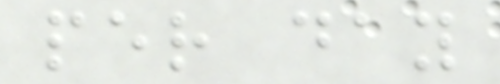per day
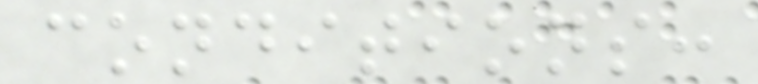conditions:
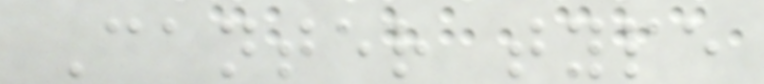Canter type
